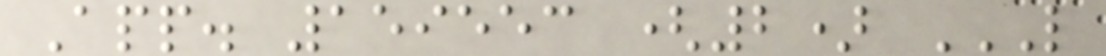App. 159553 (2) L
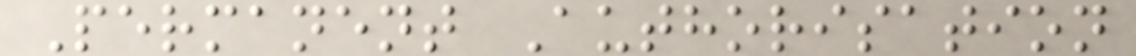Permanent Authorisation
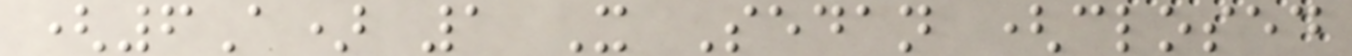(6A) 1 X Sedan (closed
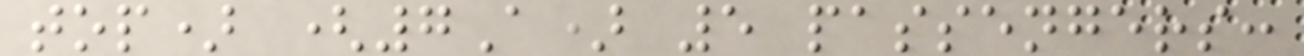top) (7A) 5 passengers:
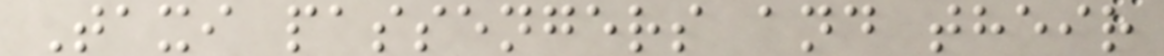Taxi passengers and their
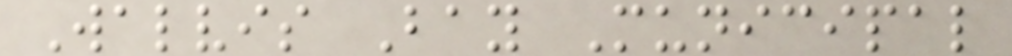Walvis Bay Municipal
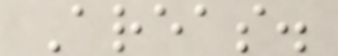Areas.
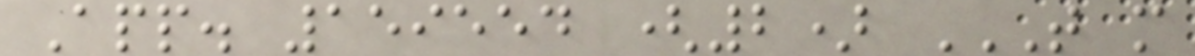App. 159554 (2) T M
